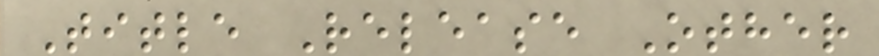Title Release Other
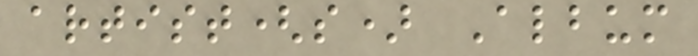artist(s) Album
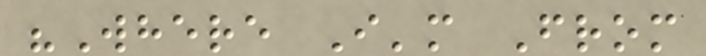"Where I'm From
